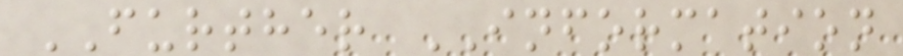FURTHER INFORMATION
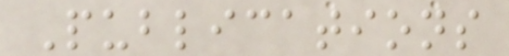Publications
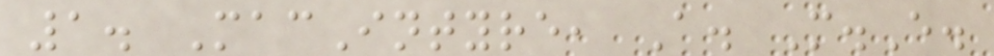1. MacIntyre, A. M.E.
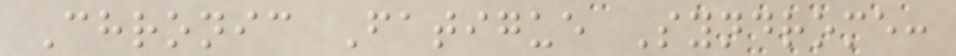Chronic Fatigue Syndrome:
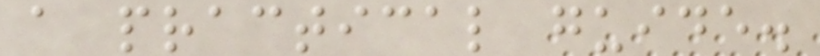a practical guide.
